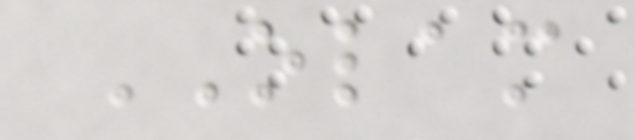OLAM
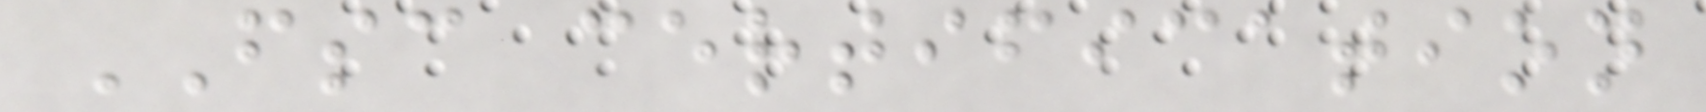FSC certification
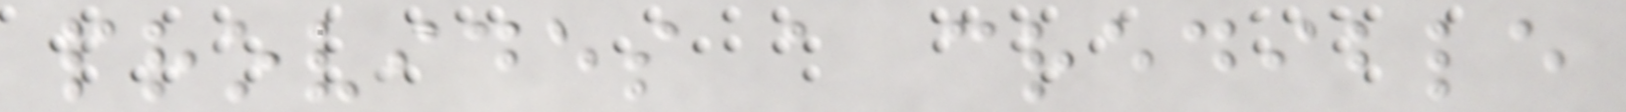provides a credible
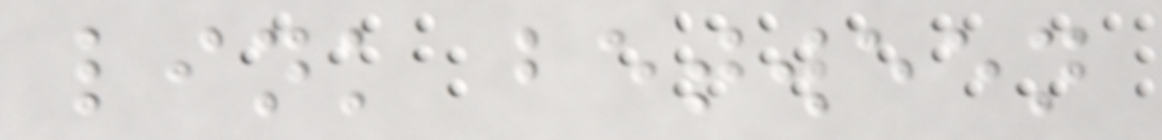link between
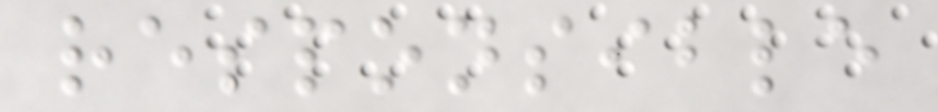responsible
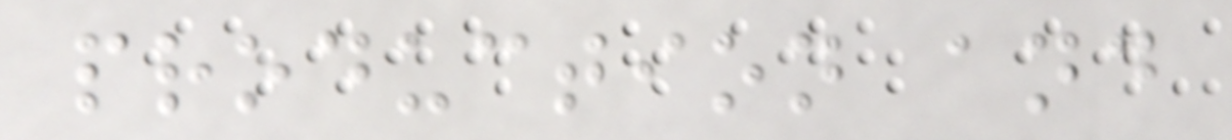production and
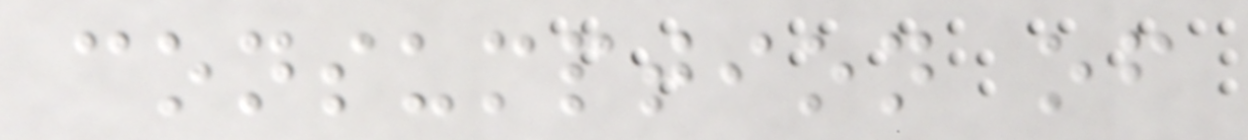consumption of
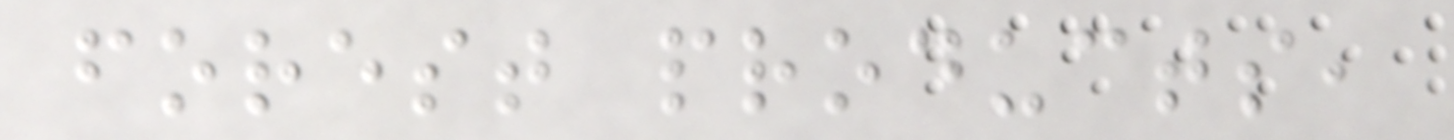forest products,
